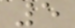5
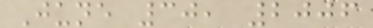June 30, 2006
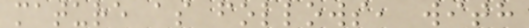mature as follows, with
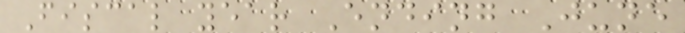Fiscal year Ending June
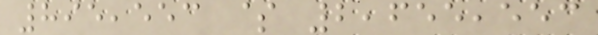895,553 $ 2,655,553
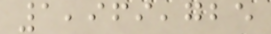1,969,725
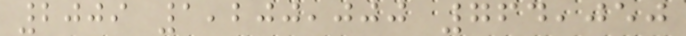2009 1,200,000 764,050
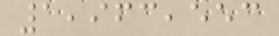1,963,553
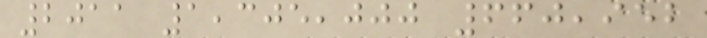2011 1,305,000 660,952
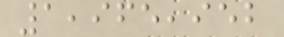1,965,952
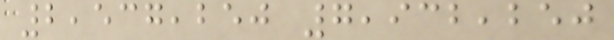2,537,250 7,932,250
